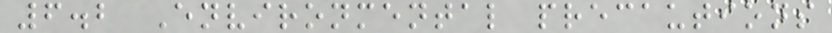6.2 Environmental precautions
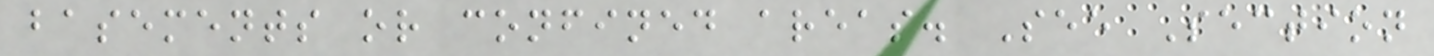basements or confined areas. See Section
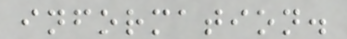information.
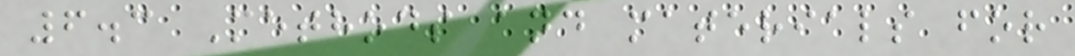6.3 Methods and materials for
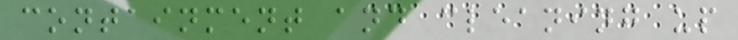containment and cleaning up
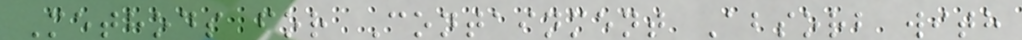Methods for Containment Absorb with
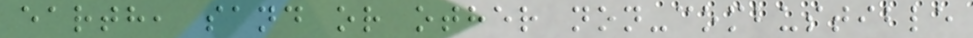earth, sand or other non-combustible
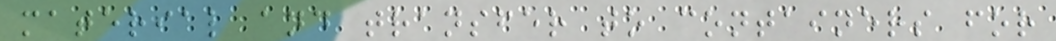material and transfer to containers for
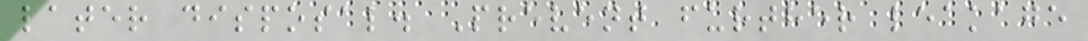later disposal. Prevent further leakage
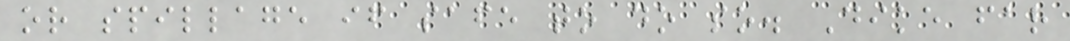or spillage if safe to do so. Dike far
